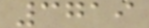3719
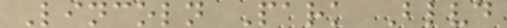Lincoln Park Blvd
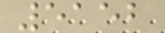5152
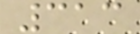313
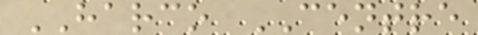HARCO CENTRE
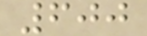600
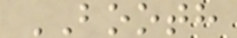BOOTH
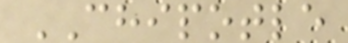CHIPOTLE
